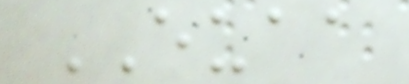EUAA
